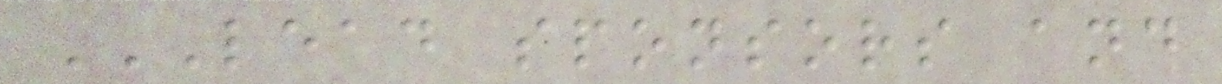LEAD SPONSORS AND
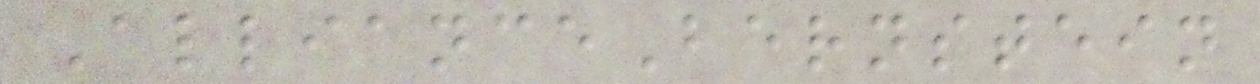AllianceBernstein
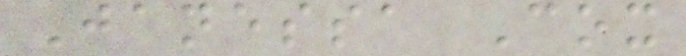Janessa Cox
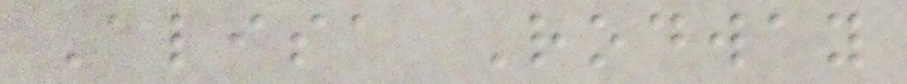Alisa Rodway
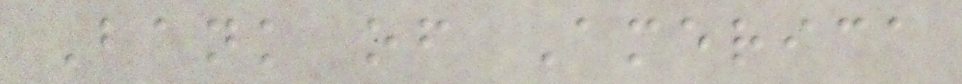Bank of America
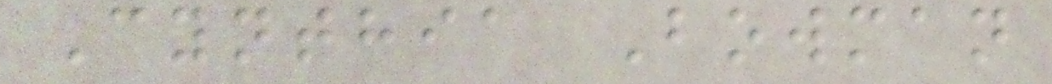Cynthia Bowman
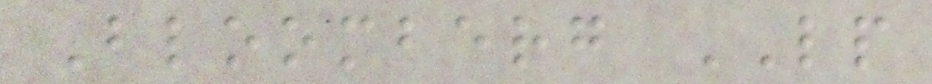Bloomberg LP
